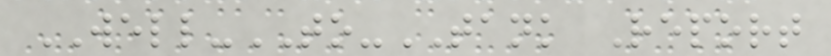WELL-TO-TANK Report
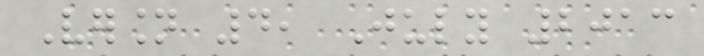Version 4, July 2013
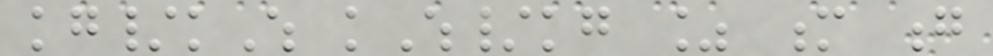kg/kWh kWh/kg % m g
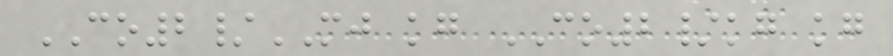CO2/MJ kg CO2/kg kg
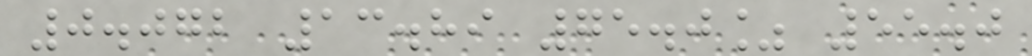0.072 13.89 75.0% 55.0
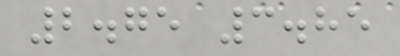2.75 3.85
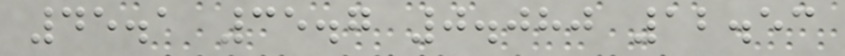45.1 35.7 0.080 12.53
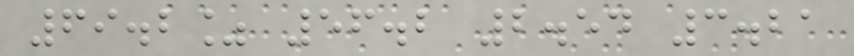69.2% 56.2 2.54 3.21
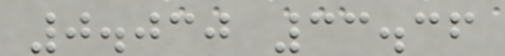0.030 33.36
